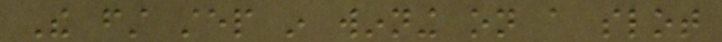The first step in winning on a slot
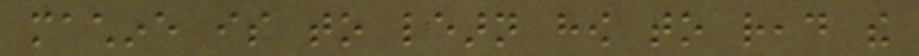machine is to learn how to read the
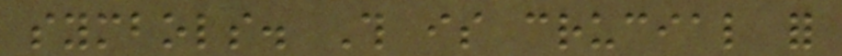symbols. This is crucial for
